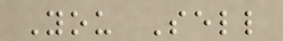You Sell
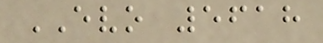EVO 5618
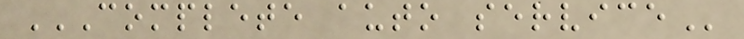COMPLETE AUTO SERVICE
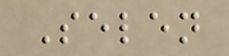Selen
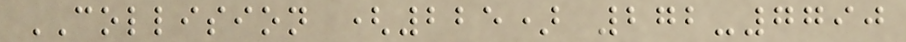COLLISION (225) 272-7790
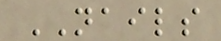NAILS
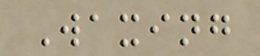Waxing
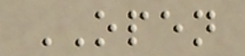OPEN
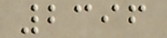2396
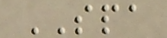SPA
